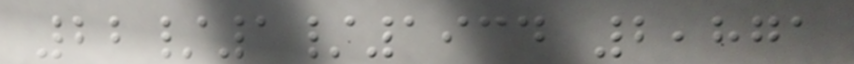22/1/1934 2,871
